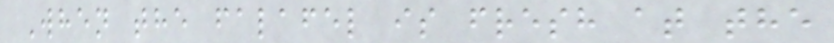When the falafel is fresh at the
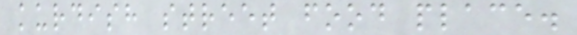kurdish street food place.
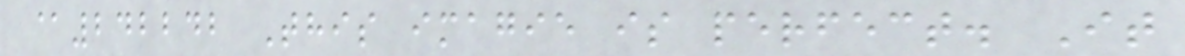@242242 This imagie is perfect. It
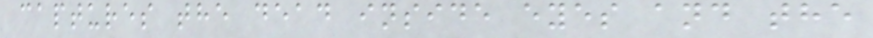captures the dead inside eyes and the
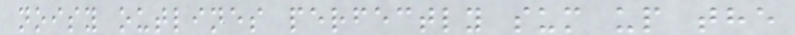noisy outlines perfectly sum up the
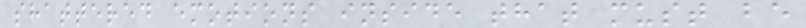shattered emotions inside that must be
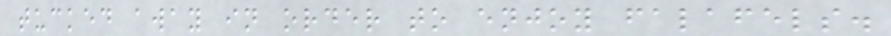tucked away in order to enjoy falafels.
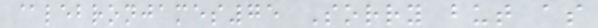@lebronjames75 Sorry but as
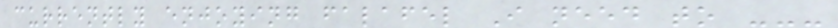currently enjoying falafel I need to ---
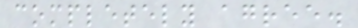completely agree.
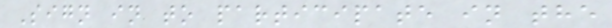Sign in to participate in the
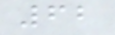62
